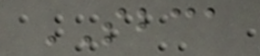SBCA
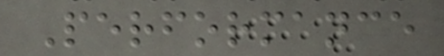Performance
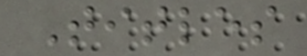Titles
